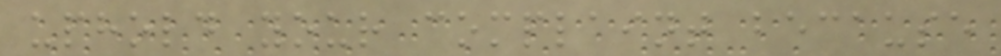uphold your complaint because
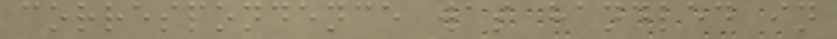correspondence was handled in
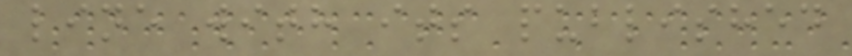line with its published
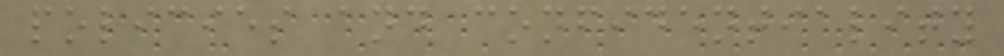policies and confidentiality
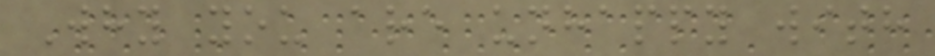Why you are unhappy with
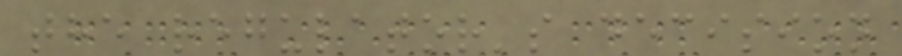the regulator's decision
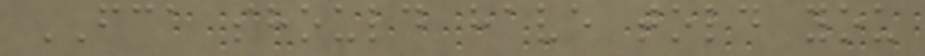FCA should have told you
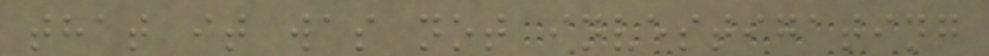that it was not investigating
